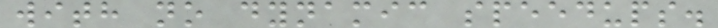with no dynamic speedups.
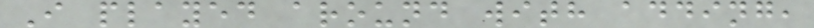I played around with adding,
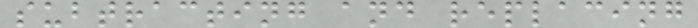subtracting and replacing
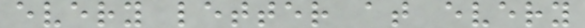every letter at every
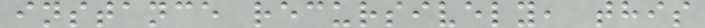instance recursively, this
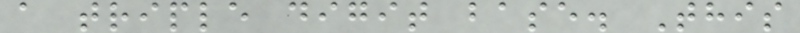a triple digit base. This
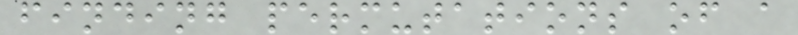finding permutations of a
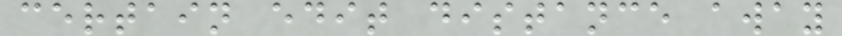certain edit distance away
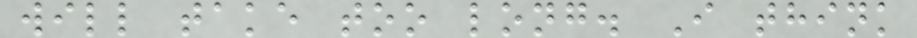will take too long. I think
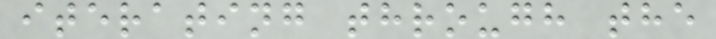iterating through the
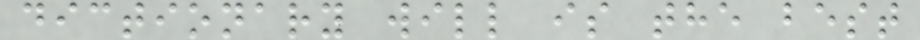dictionary will is the best
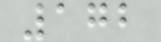172
